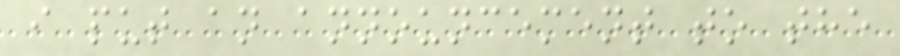i put an announcement to the
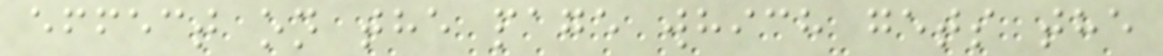effect on the page which gets the
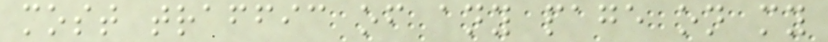most traffic of any page on my
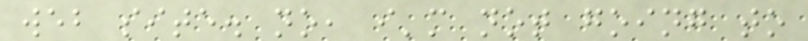web site. no, i'm not going to
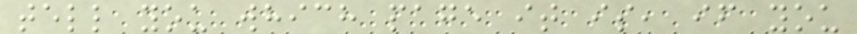tell you which page it is, if you
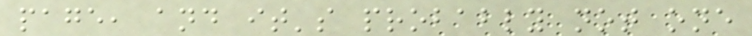page, and it's probably not one
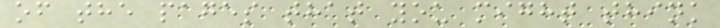of the pages that you might think
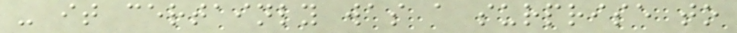- it certainly was a surprise to
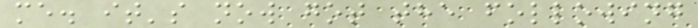me. it's now got the following
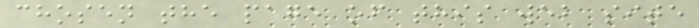chosen the page of this web site
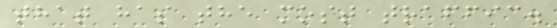that has the most traffic.
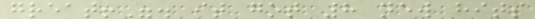great!". it got 8 new hits
